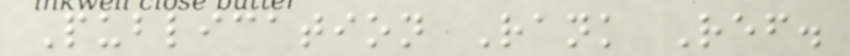Publication Rank Ref.
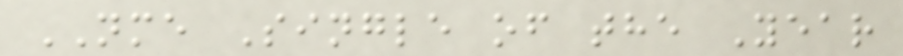NME Single of the Year
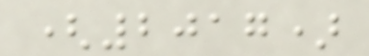(2017)
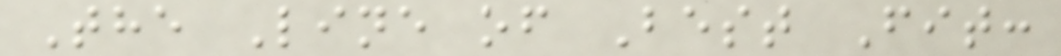The Line of Best Fit:
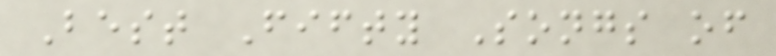Best Fifty Songs of
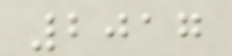2017
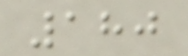180
